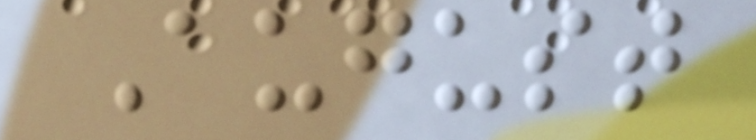August
